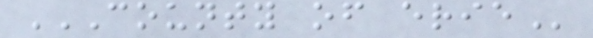COUNTY OF ERIE
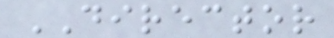DIRECTOR
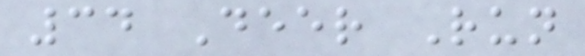34 Deer Run
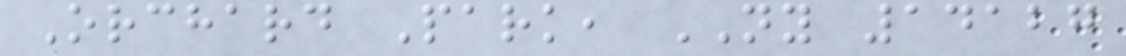Orchard Park, NY 14127
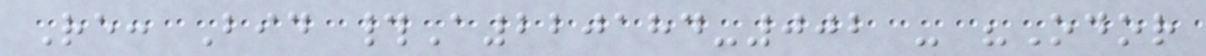Re: Bid #A220184-002 - "Odor
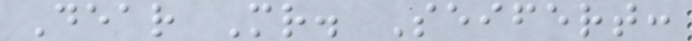Dear Mr. Seifert:
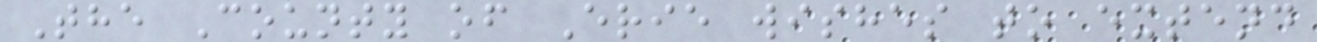The County of Erie wishes to extend
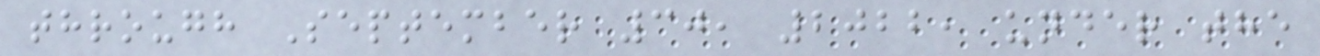through September 30, 2022, under the
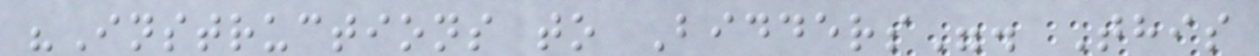"Instructions to Bidders". This
